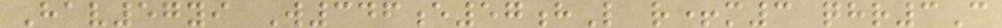Hav57yi W346e57hL r+m3 qhr3C
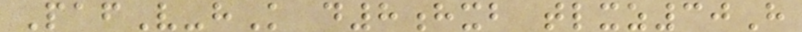PafV-hK d8hxb tlxz30H
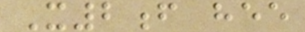X2f hee
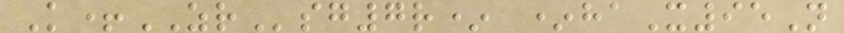K+ZRsg7r* *haX95N
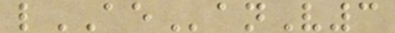lAEanV3
